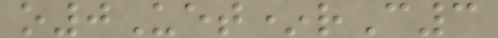o0Uet*rC3
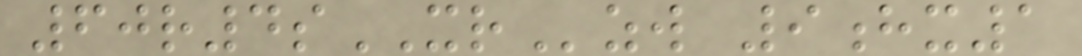60r4sXRzw 9hx1
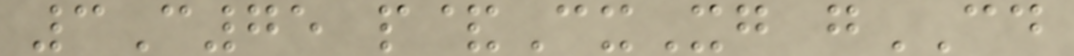3C75 p&CxXg gCD
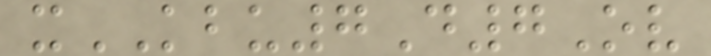xKBU7D7Ov
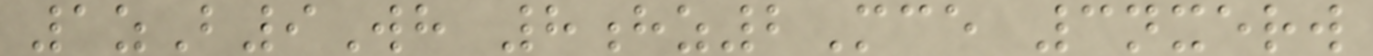1zB9Wh 8hz2Mce 3nxerw
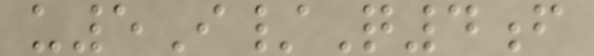u5I/Q4f
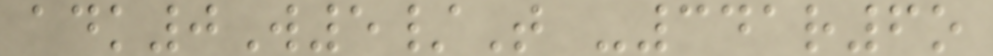adk0W5/T -341r6o
